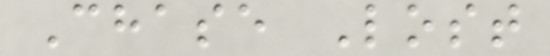Chase Lost
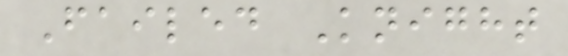Failed Knight
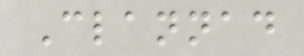Clannad
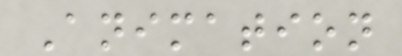Animation
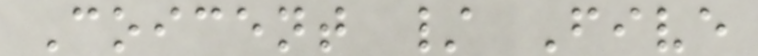Coicent / Five
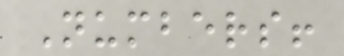Numbers!
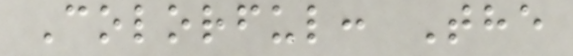Colorful: The
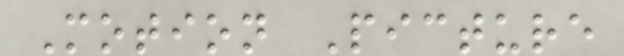Motion Picture
